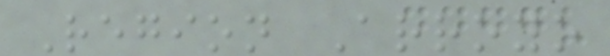Region Arroyo
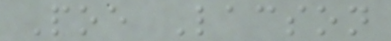Poe Lacson
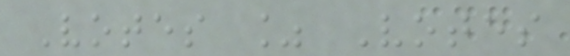Votes % Votes
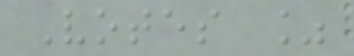Votes %
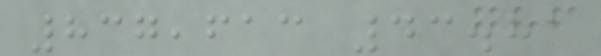837,613 43.81
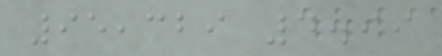95,329 4.99
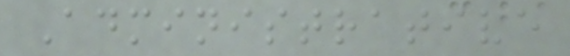Administrative
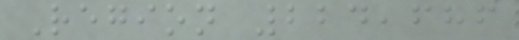Region 224,686
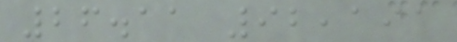26.11 92,191
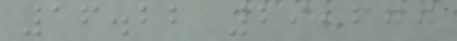16.22 29,670
